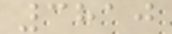3810
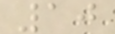10
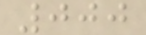000
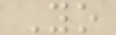Yo
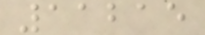11215
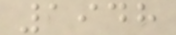1948
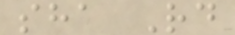sha Rd
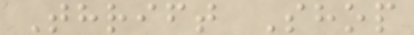Thrift Shop
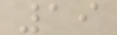19
